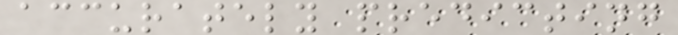accurately predicting
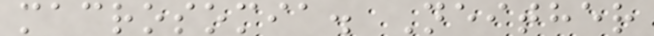macrosomia. Neither
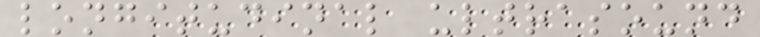longitudinal ultrasound
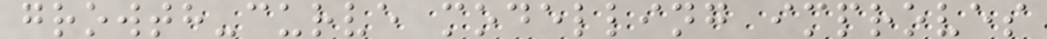growth-curve modelling improves
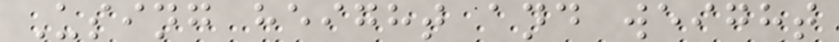Using height and weight
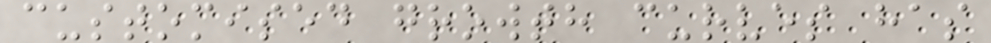customised growth curves has
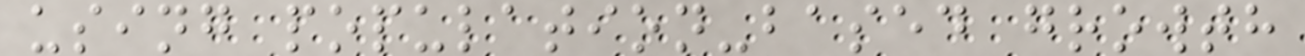using population-based growth
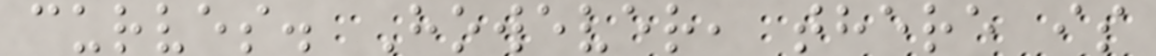curves. However, there is
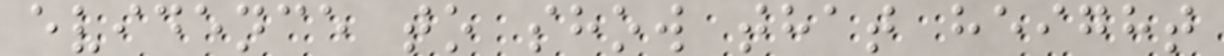evidence to show that height
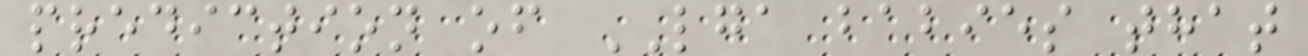prediction of LGA babies that
